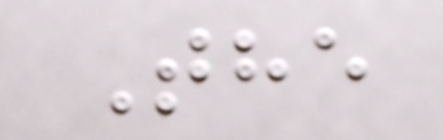The
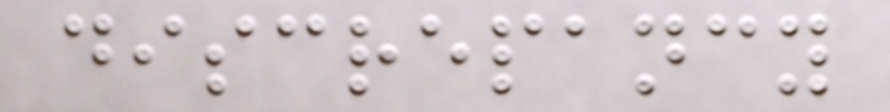discrepancy
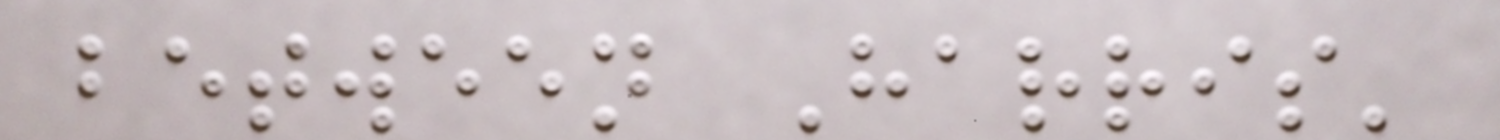between Harris'
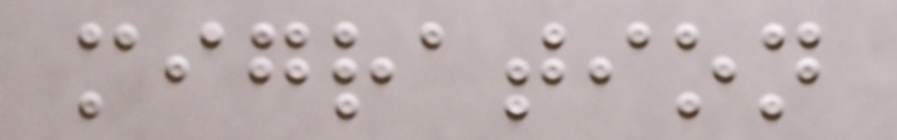migration
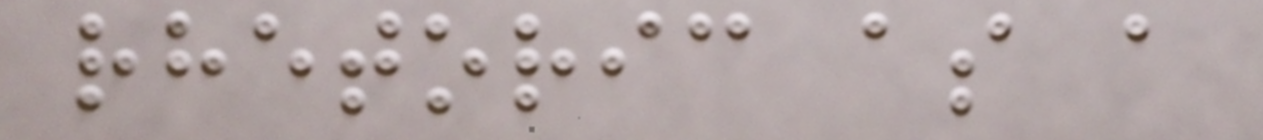rhetoric as a
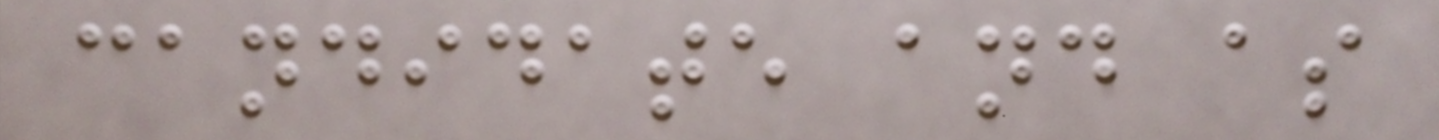candidate and as
